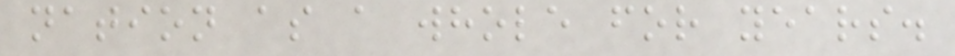nation as a whole for years.
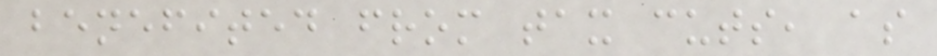benefited from tax cuts, as
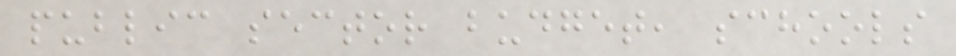public sector budget, schools
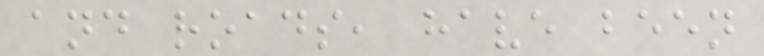and roads, have been
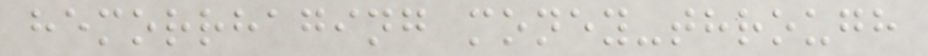hemorrhaging money-through
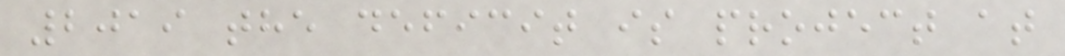2019 the deficit is project at
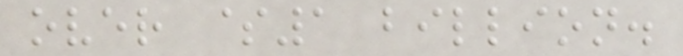over $1 billion.
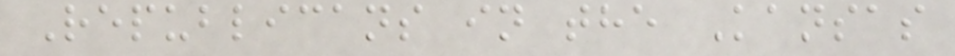Republicans in the Kansas
